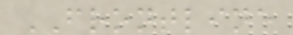FRONTLINE
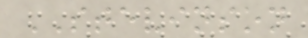STEVINSON
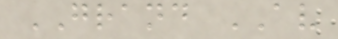GRAND AV
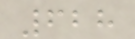628
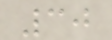30
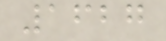1627
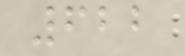622
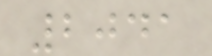2041
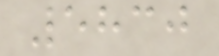5830
